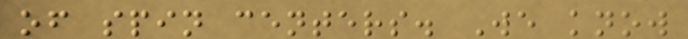of spin centers. We know
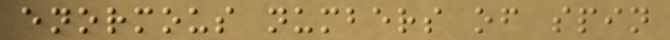enormous numbers of spin
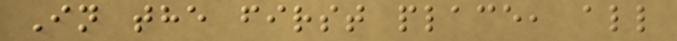In the first place, all
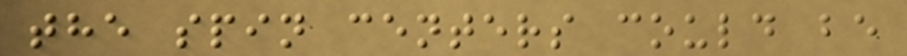the spin centers could be
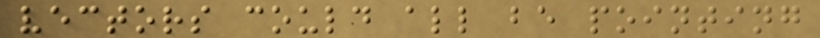vectors could all be pointing
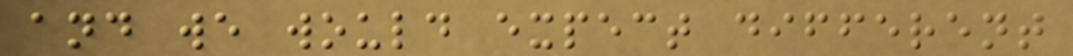and we would expect different
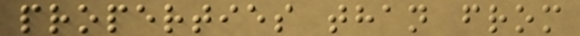properties than from
